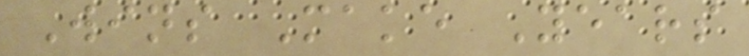Wins Make Years
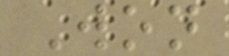Won
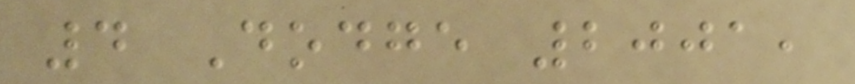4 Dodge 2001,
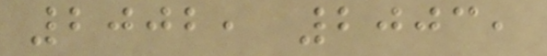2002, 2003,
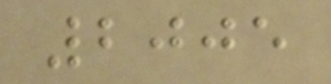2005
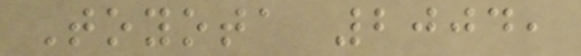Toyota 2004,
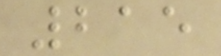215
